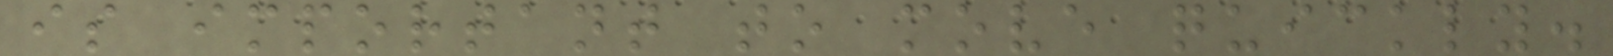is important to move quickly.
